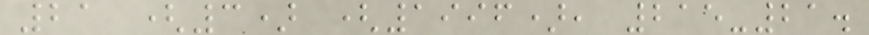21 (3) (1996), 215-21.
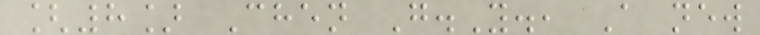[8] Chen G.Y., A new
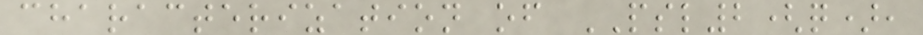characterization of PSL2(q),
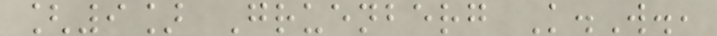[9] Gruenberg K.W.,
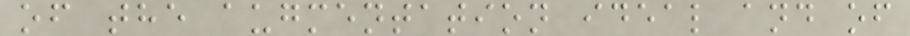of the augmentation ideal and of
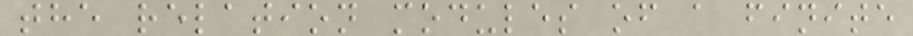the relation modules of a finite
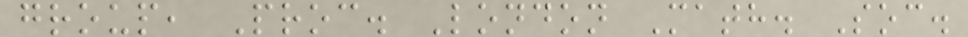group, Proc. London Math. Soc.
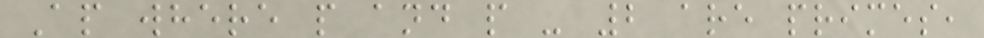Ap where p and p - 2 are primes,
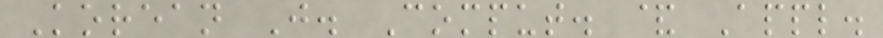Korean J. Comput. & Appl.
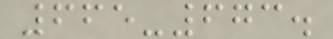665-673.
